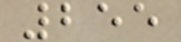255
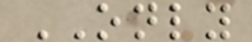ONLY
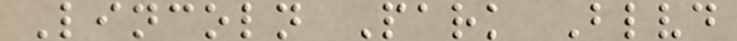Lincoln Park Blvd
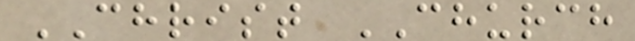CHRIST CHURCH
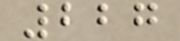227
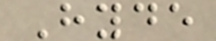Hyde
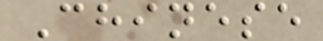Chinese
